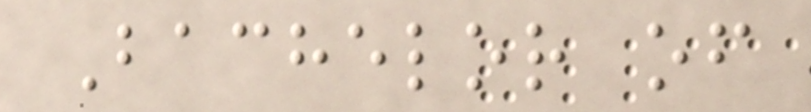Bachelor of
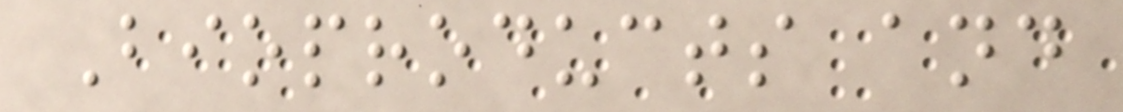Bioproducts and
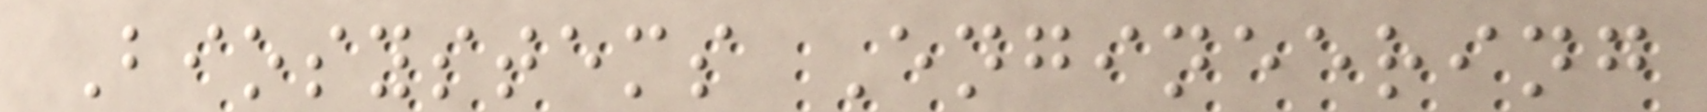Biosystems Engineering
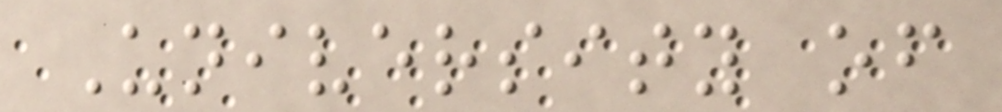University of
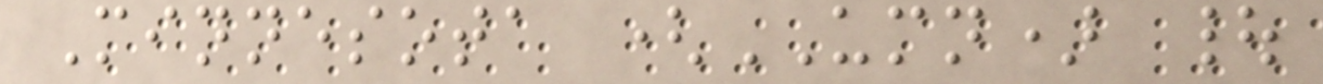Minnesota (UMN) |
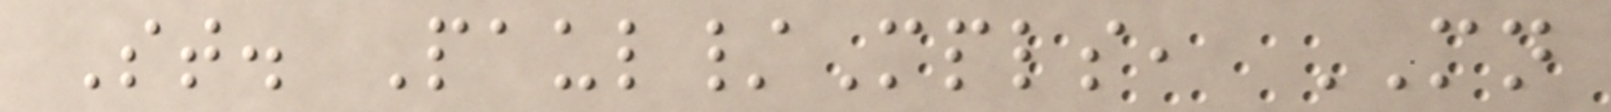St. Paul/Mpls, MN
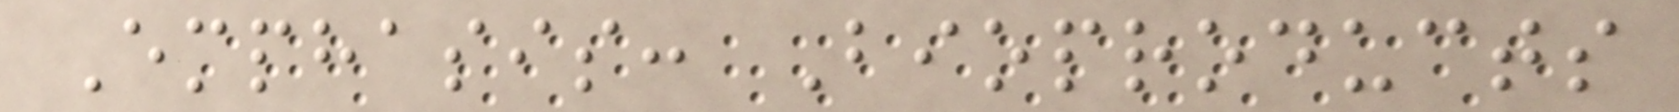Emphasis: Bioproducts
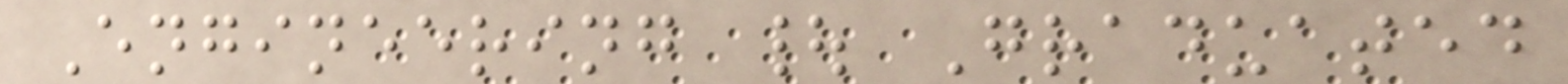Engineering | Graduated
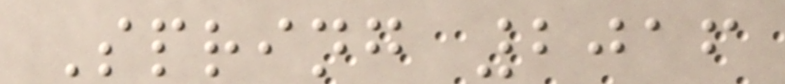Spring 2016
